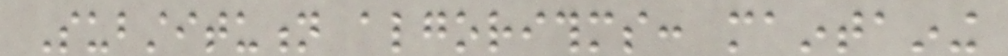Substitution algorithms: maintaining
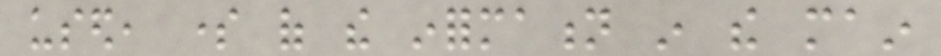used, some of the information in the main
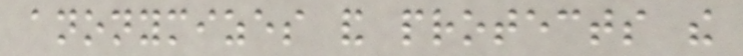anonymizes and protects the
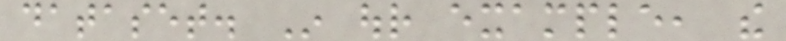dataset. In our example, the
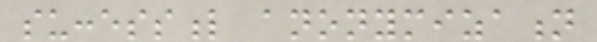successful anonymization
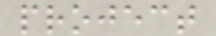project
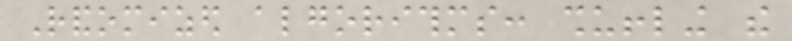Randomized algorithms: shuffling the
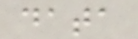data
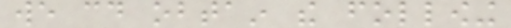we could obtain the following
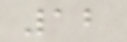12
